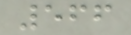566
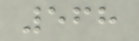568
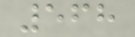568
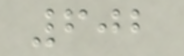602
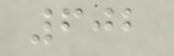602
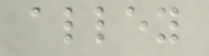alley
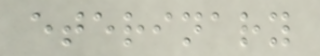eterinary
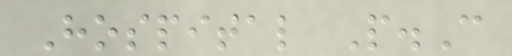Hospital P.C
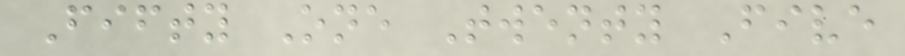Fifty One Twenty Five
